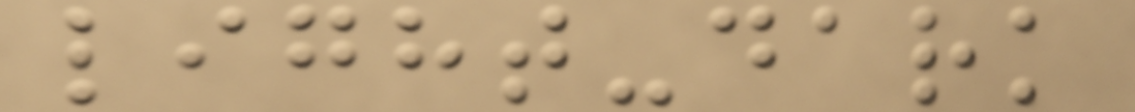light-dark
